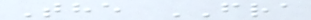The FRA
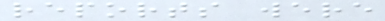reports were
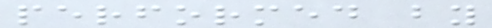performed by
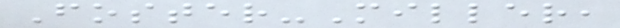Foster-Miller,
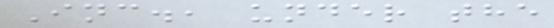Inc., under the
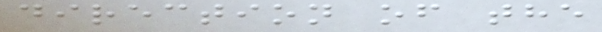direction of the
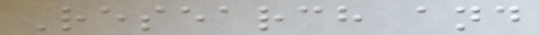Research and
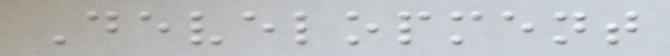Development
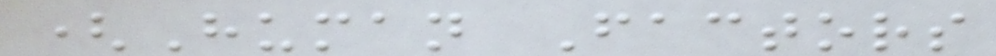(Human Factors
